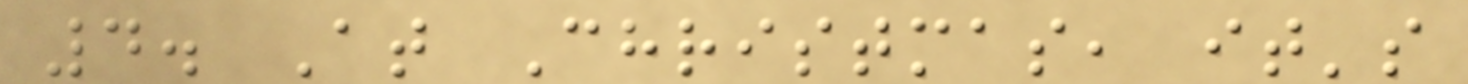4. At Christmas, it's
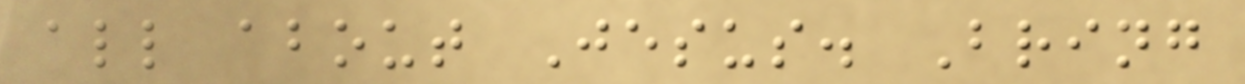all about Jesus. Bring
